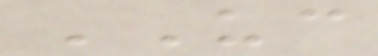UC
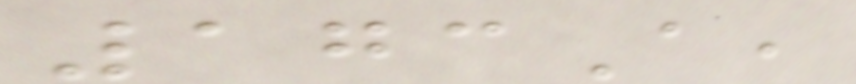173A,
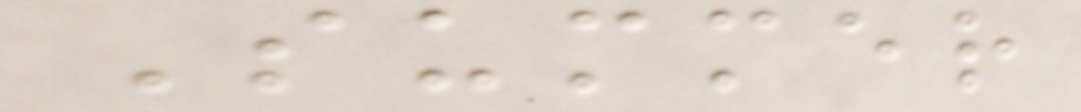Summer
